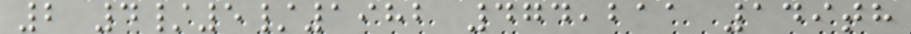2 4/5/1982 474,211 149th
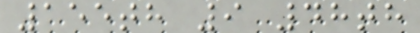155th 9 48th
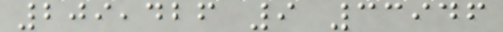209,426 9 33946
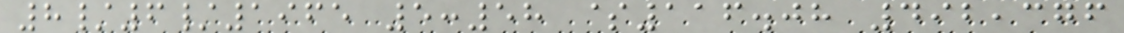8/6/1965 5:58 $116.08 492,376
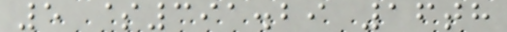5 $391.29 16th
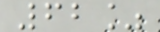62%
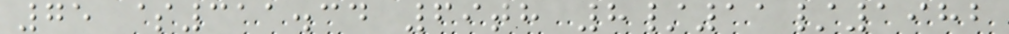75 $311.34 69th 8/11/1982
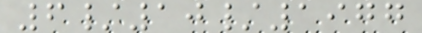6/10/1977
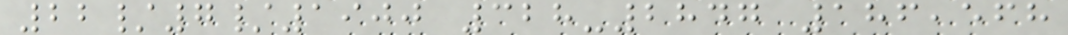22/7/1900 328-2847 186,568
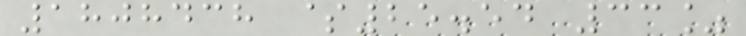1808438 $25.54 33%
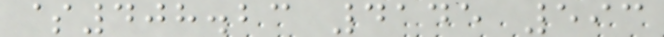$408.23 4145 593
